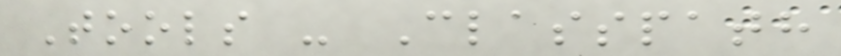Tools - Classpath
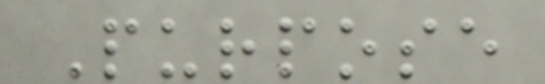Purpose
